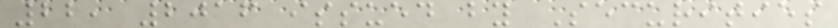22, 2016 issued by Securities
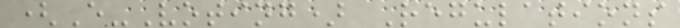(E-Voting) Regulations
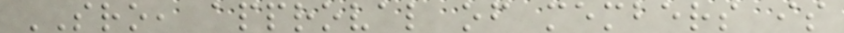SRO, approval of members is
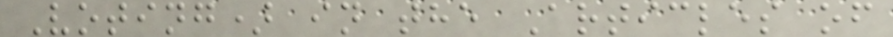Voting) in the Articles of
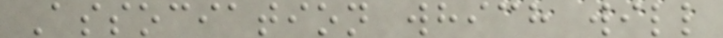Association which will
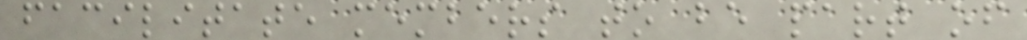facilitate members to be part of
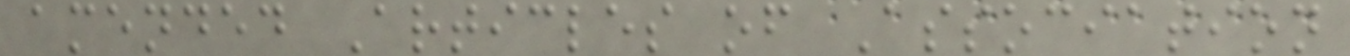amended Articles of Association
